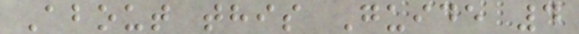About this Guide 4
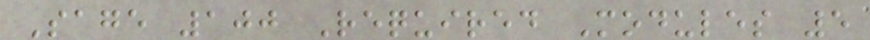Sage 100 Required Modules 5
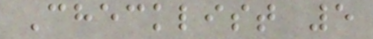Checklist 5
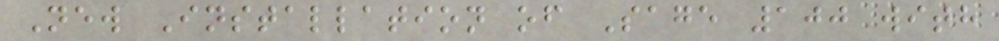New Installation of Sage 100 with
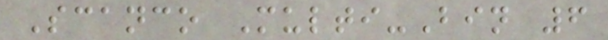Scanco Multi-Bin 6
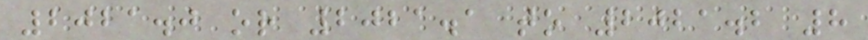2021.0 or 2021.1 to 2021.2 8
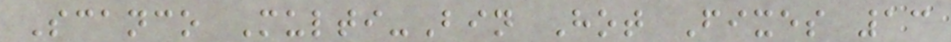Scanco Multi-Bin Hot Fixes 13
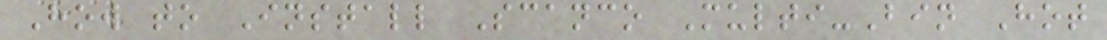How to Install Scanco Multi-Bin Hot
